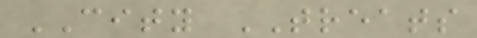CITY TREATS
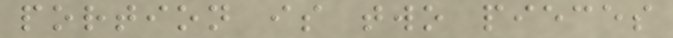portion is two pieces
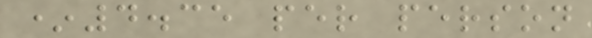*4.35 per person
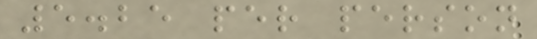5.25 per person
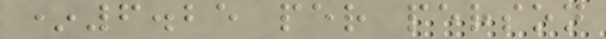*6.25 per person
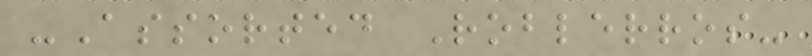-Assorted Roblerros-
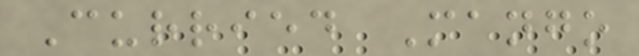Curried Mango
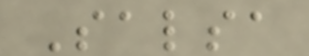Salsa
